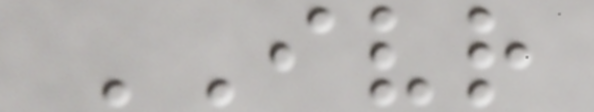IVR
